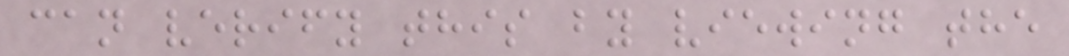can verify this by viewing the
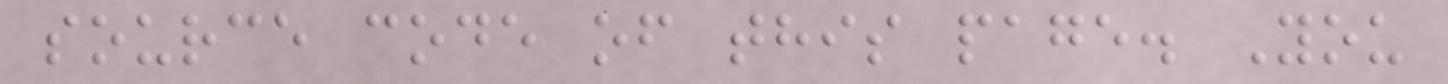source code of this page. You
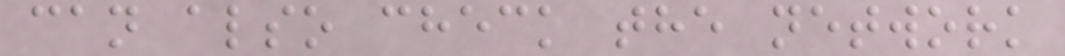can also check the network
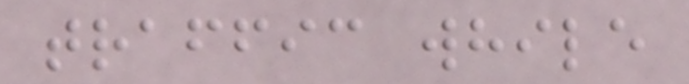traffic while
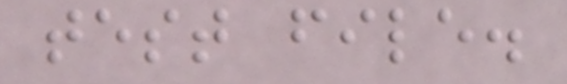test file.
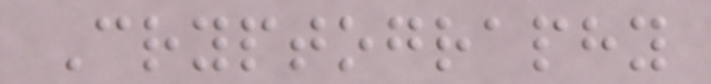Cryptography
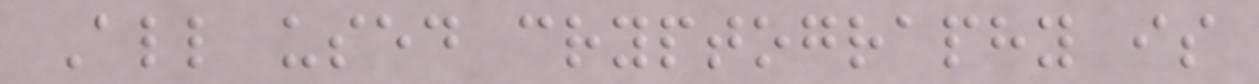All used cryptography is
